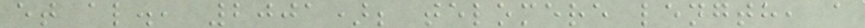et al., 2001); telomere length, a
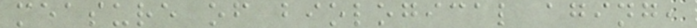measure of biological aging,
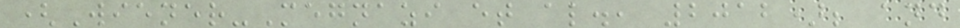(Wiener-Megnazi et al., 2012); and
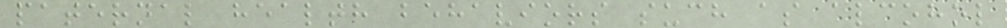paternal health behaviors such as alcohol
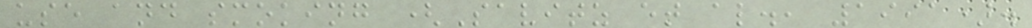use and smoking (Savitz et al., 1991).
